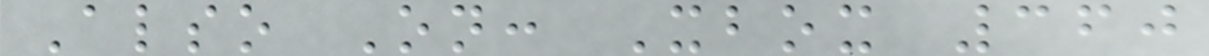Also On: Xbox 360
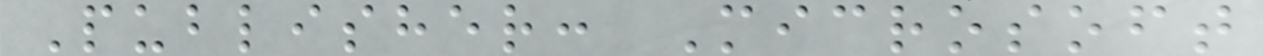Publisher: Microsoft
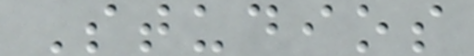Studios
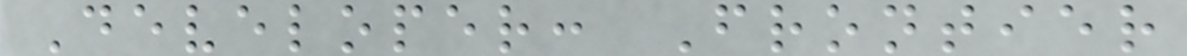Developer: Frontier
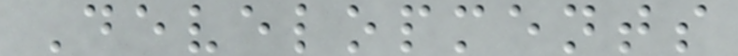Developments
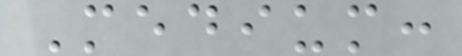Medium:
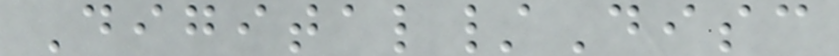Digital/Disc
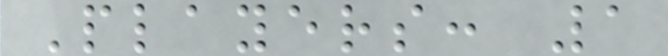Players: 1
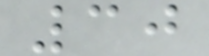30
